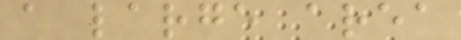a large area
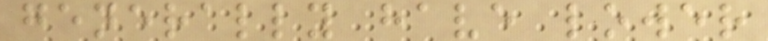generally have lower
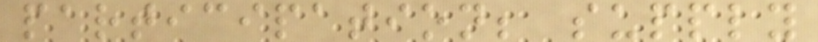participation; supply
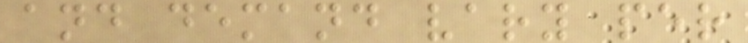and demand vary per
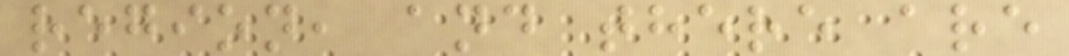region, and there are
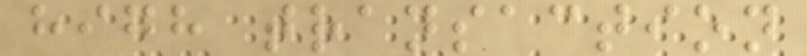high transaction
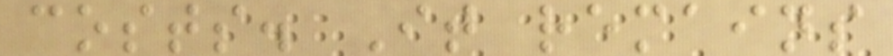costs. It remains
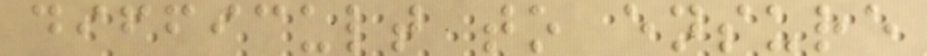difficult to ensure
